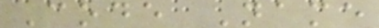Code Name
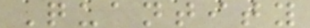Quantity
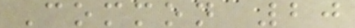Common 20
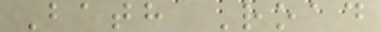Bath Road
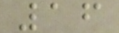16
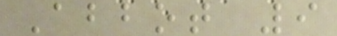Abbot 9
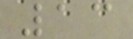13
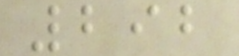292
